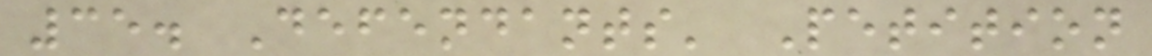35. Defendants' Petition
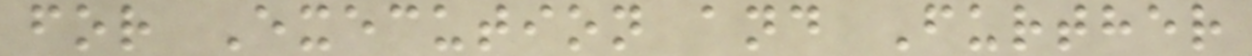for Execution and Further
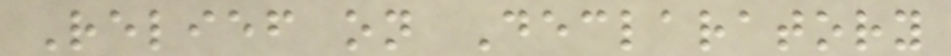Relief on Declaratory
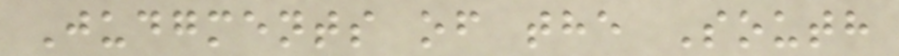Judgments of the South
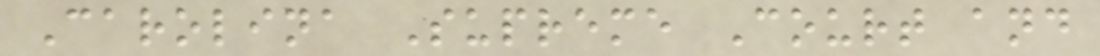Carolina Supreme Court and
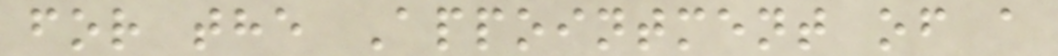for the Appointment of a
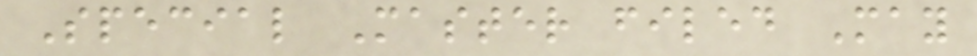Special Master filed May
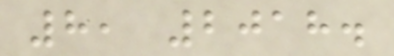8, 2018.
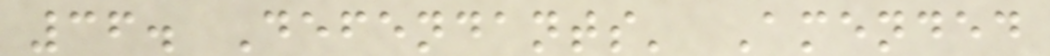36. Defendants' Amended
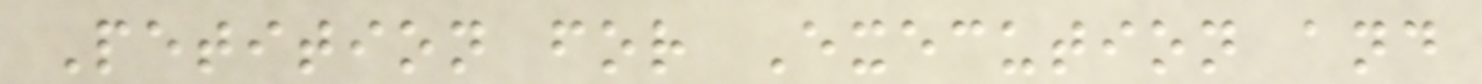Petition for Execution and
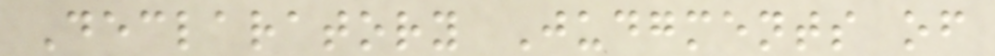Declaratory Judgments of
